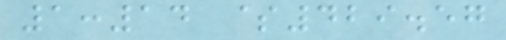1:14 $429.57
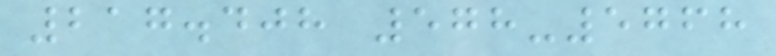217.408 578-5768
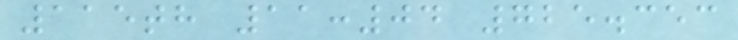115th 11:04 725.353
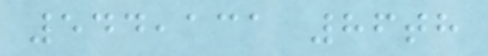544,131 86th
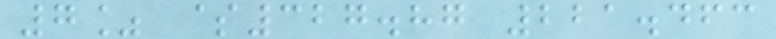7% $327.87 221.463
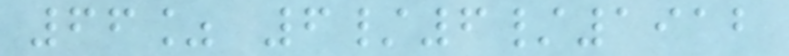66% 6/6/1912
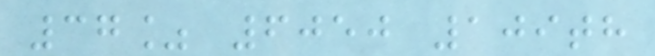37% 6050 109th
